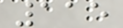115
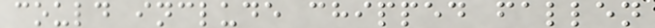could include chipped fallen
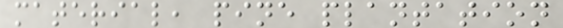material, pine plantation
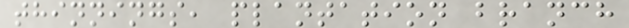thinnings, plantation branch
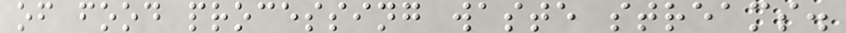of food processing waste streams.
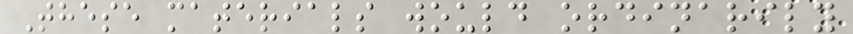These materials would ordinarily
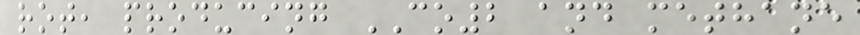rot, producing CO2 and methane
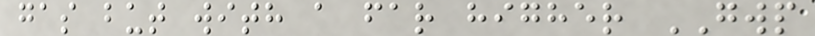gas but with a far higher GWP
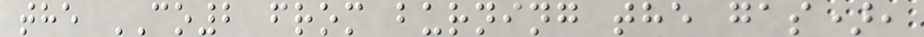the CO2 from burning the gas),
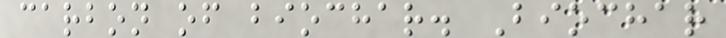carbon of biochar. Biochar
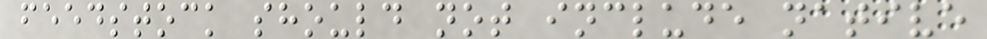feedstock should not include native
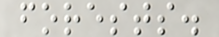forests.
